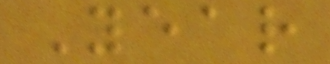Year
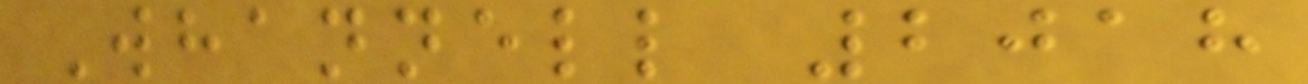Whannell 2018
